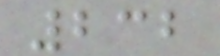232
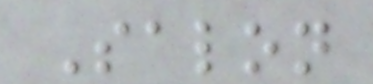Salon
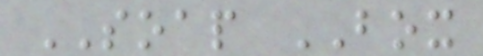SOAP BOX
